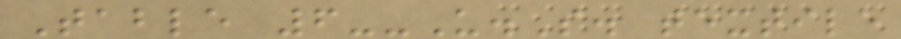Table 6--U.S. textile
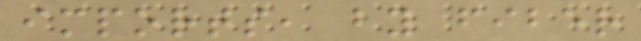imports, by fiber
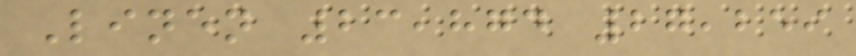Linen 23,874 27,259
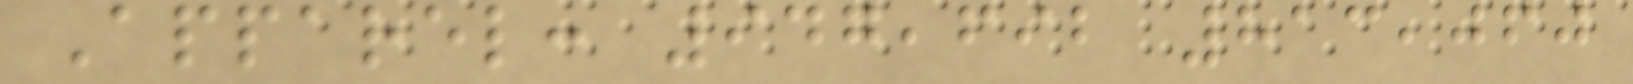Apparel: 947,692 813,060
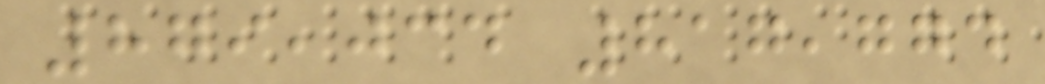879,034 817,774
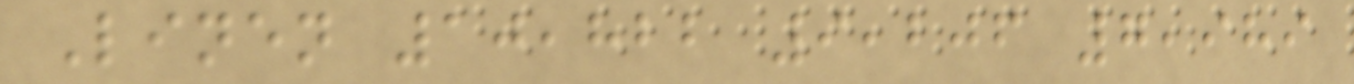Linen 10,822 9,206 7,989
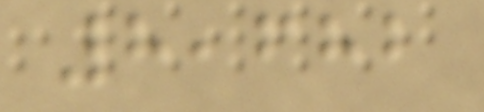8,682
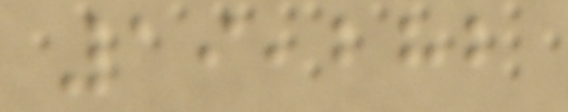19,282
